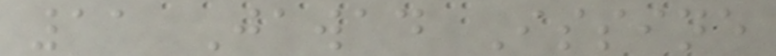11 Jawad Issine
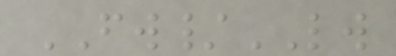FW/LW
